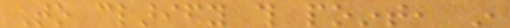To clarify this point, in
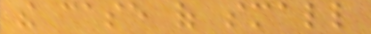the case of small
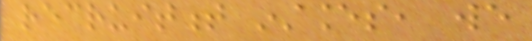recruitment instances, we
